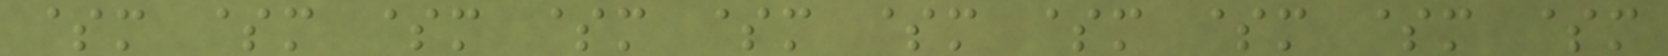$m $m $m $m $m $m $m $m $m $m
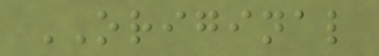ORIGINAL
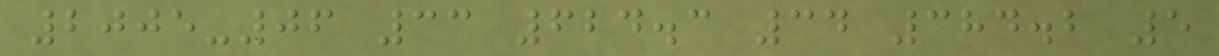2005-06 33 624.3 34 384.2 5
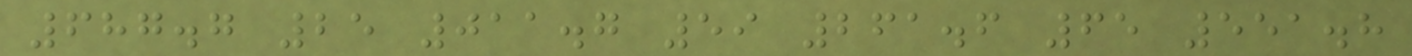687.7 25 011.7 59 261.6 65 551.8
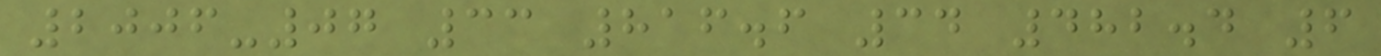2006-07 33 816.6 34 482.4 6
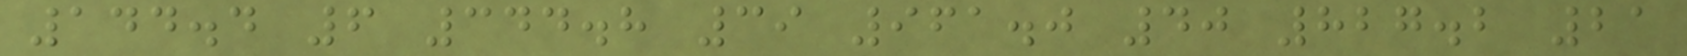144.4 6 344.8 39 961.0 40 827.2 21
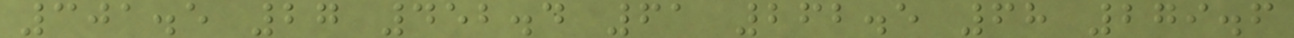301.5 27 452.4 61 262.5 68 279.6
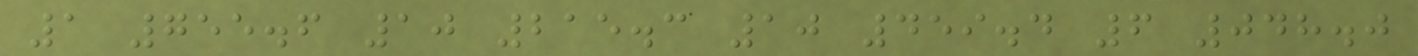1 755.6 10 215.3 10 459.4 6 048.0
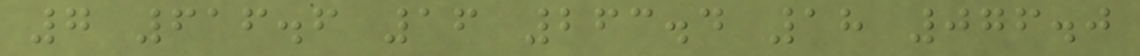7 616.6 16 263.4 18 076.0
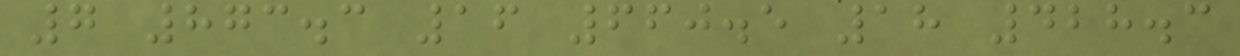7 873.3 16 660.5 18 428.3
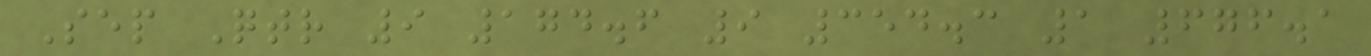Sep Qtr 9 174.6 9 354.3 1 676.1
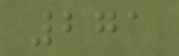271
